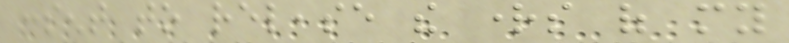consent to release the rights of my
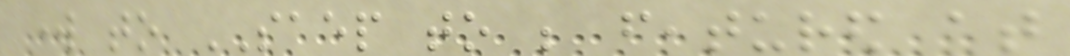work to SAEP to be featured at
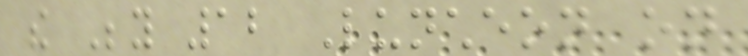the Beyond 12 Luncheon on
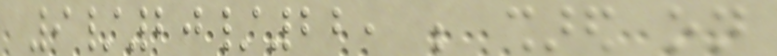9/20/22, be shared on
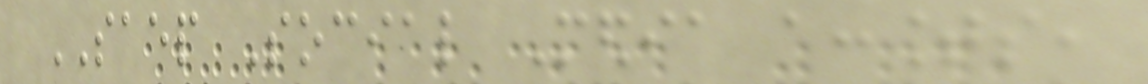SAEP Social Media accounts,
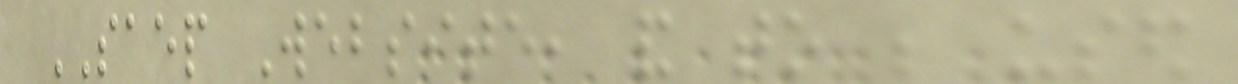SAEP Website, and to be used
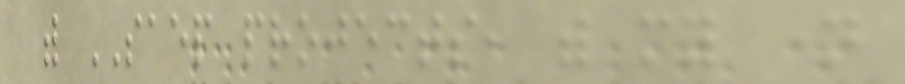with SAEP projects, with my name
